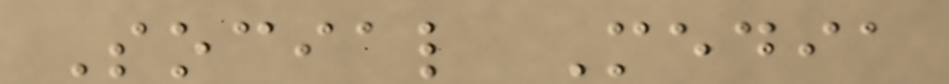Social Media
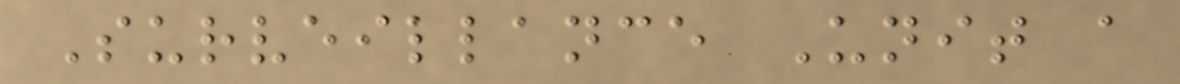Surveillance Unit a
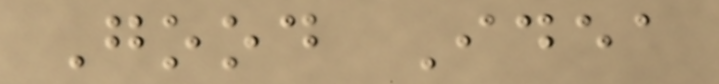Good Idea
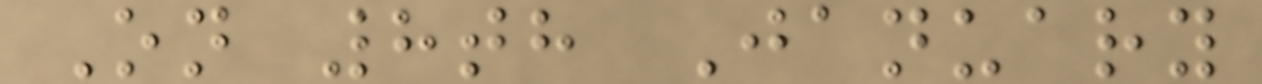On 8th January
